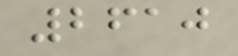2610
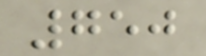750
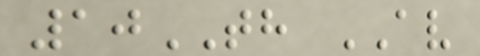10TH AV
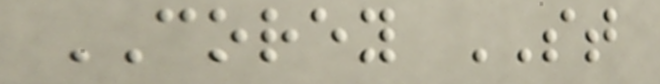COREY ST
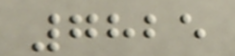7825
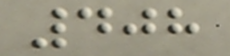408
